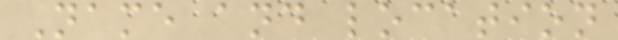Name and location
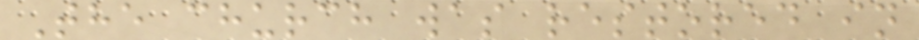The church was restored in
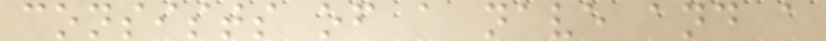consists of a nave and a
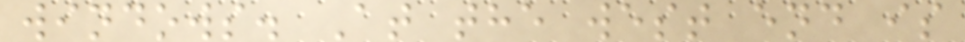windows. At the west end is
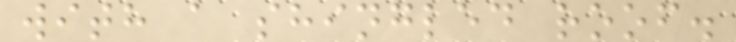with a shingled roof.
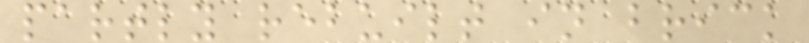partly rebuilt in brick
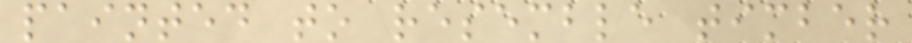painted to resemble timber
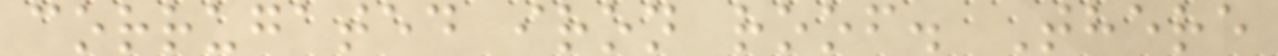corrugated iron roof. There
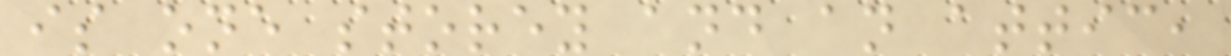is one storey and an attic,
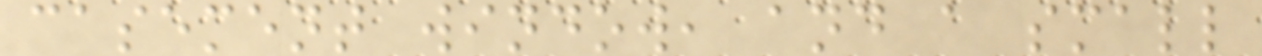casement window, and a small
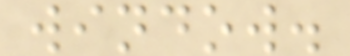window.
